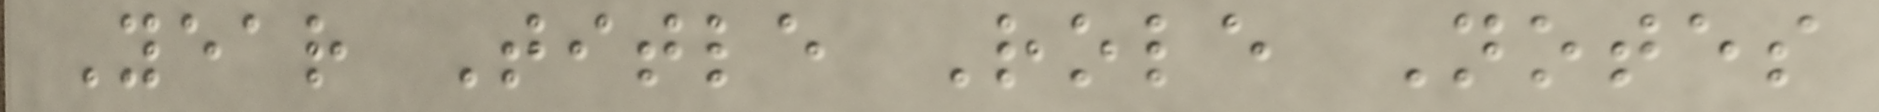Year Title Role Notes
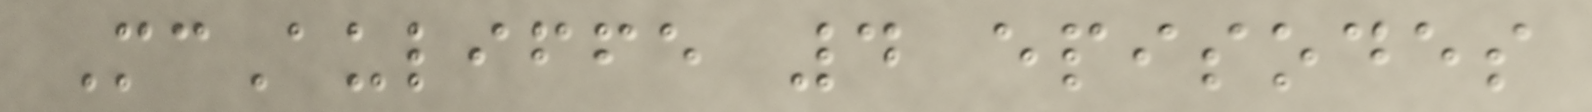McAuliffe 4 episodes
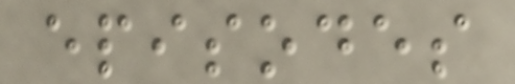episodes
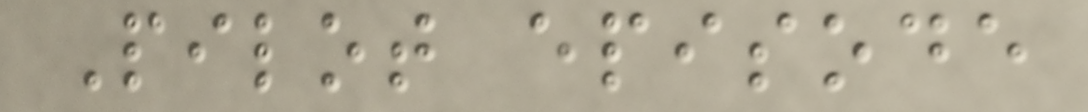Pilot episode
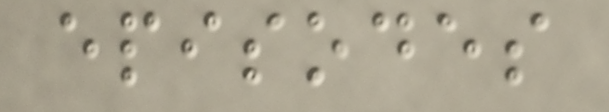episodes
